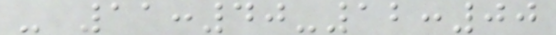- 11:40-12:00
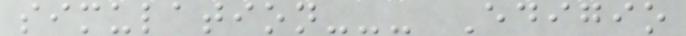simulation--- Edigio
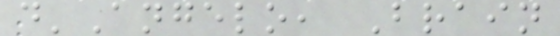d'Angelo, Brain
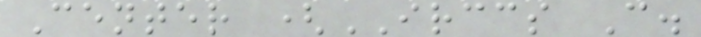Center (IRCCS C.
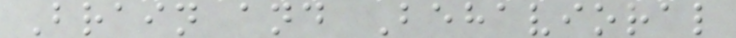Brain and Behavioral
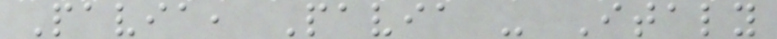Pavia, Pavia - Italy
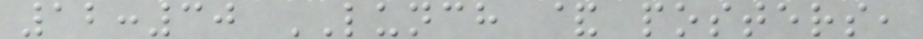12:30 LUNCH & posters,
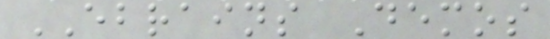EBRAINS Demos
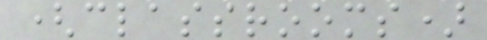(classrooms)
